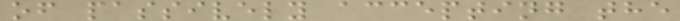of passively accepting the
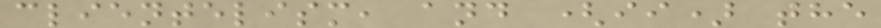clientelism, and (ii) the
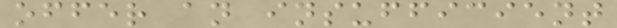offer an insufficient
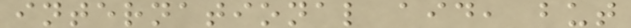international aid, but
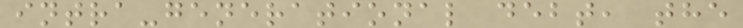intra-generational debt, the
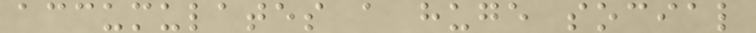accumulates a huge social
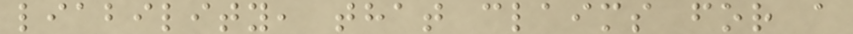liability, that claims for a
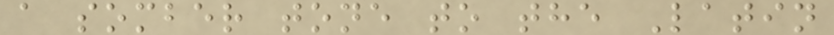a somber tone to the Latin
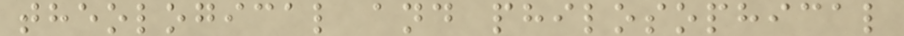theological and philosophical
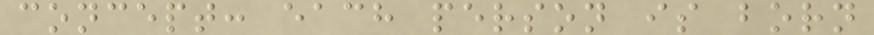concept: each person is born
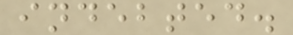indebted.
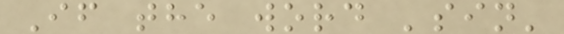If the word 'sin'
